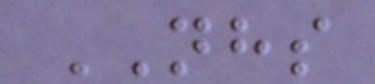NHS
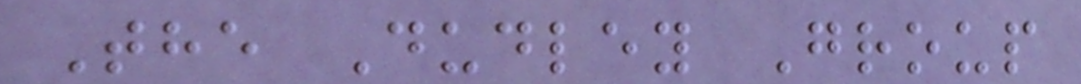The Dudley Group
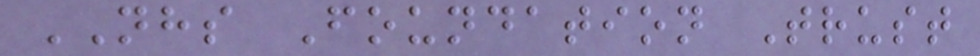NHS Foundation Trust
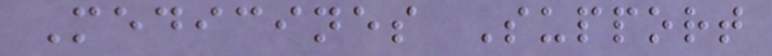Medicines Support
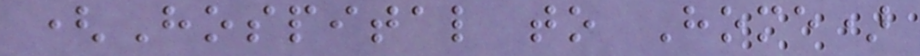(Hospital to Home)
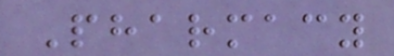Pharmacy
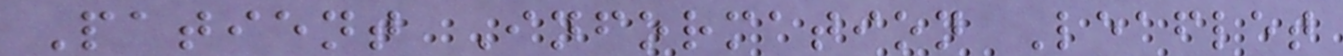Patient Information Leaflet
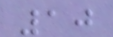10
